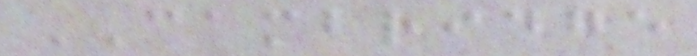CAMBRIDGE
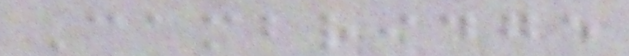Cambridge
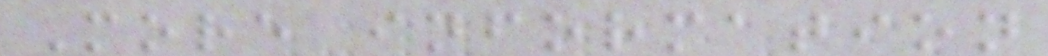More information
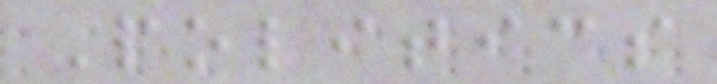Politics
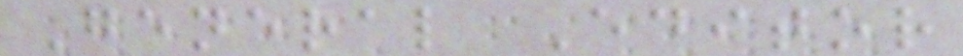General Editor
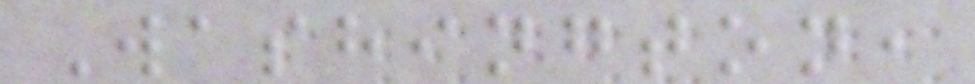Washington,
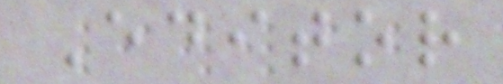Editor
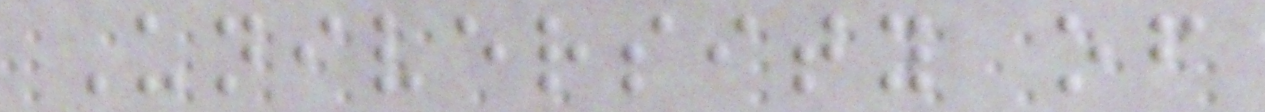University of
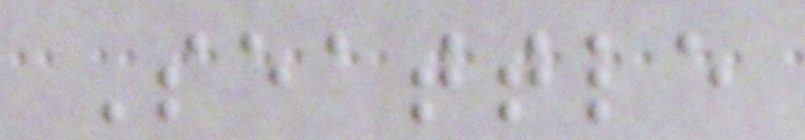Seattle
